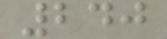240
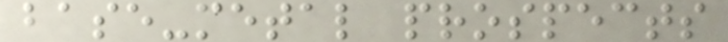base-metal prospects
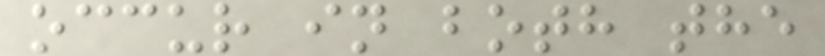occur in both the
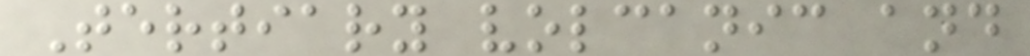Tertiary volcanic and
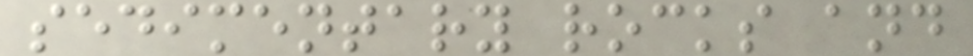sedimentary rocks and
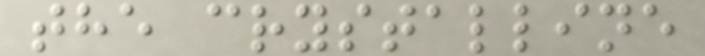the crystalline
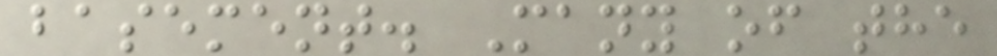basement. Many of the
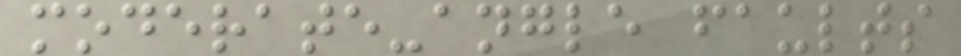moderate-angle faults
